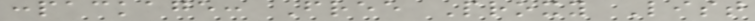:package: Free Proxy List
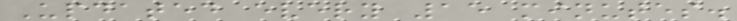Updated every 15 minutes.
